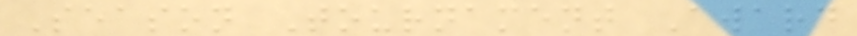Season Tournament Award
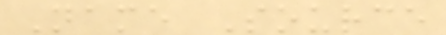Name Source
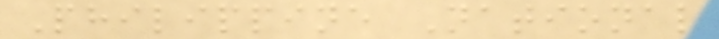Philippine National
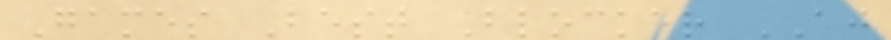Games Best Blocker AJ
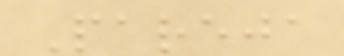Pareja
